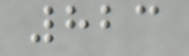823
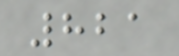821
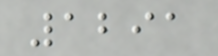1291
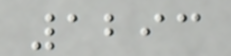1293
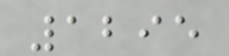1295
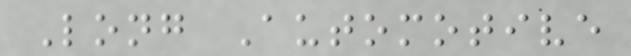Long Automotive
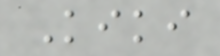Kiki
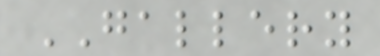GALLERY
